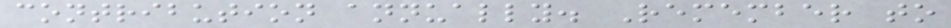contribution annually. Remember to
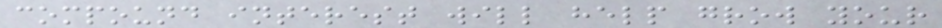compound interest will help grow your
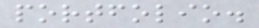portfolio.
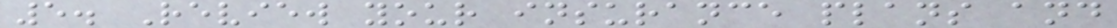5. Review your insurance plans and
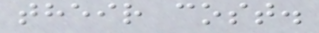their cost.
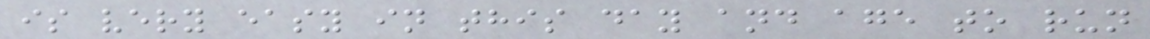is very easy in this day and age to run
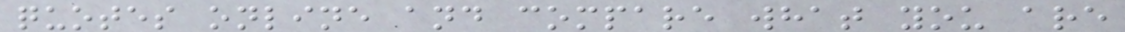quotes online and compare what you are
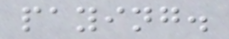paying.
